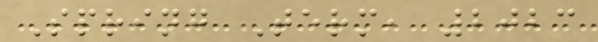Spring Term, 2023
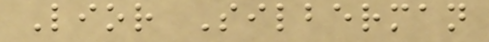Lior Silberman
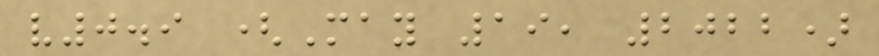v0.9 (May 19, 2022)
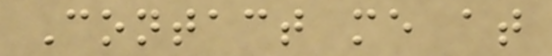Contact me at
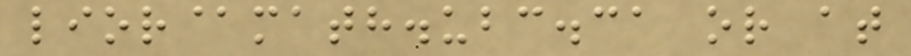lior@math.ubc.ca or at
